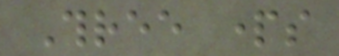Three parts
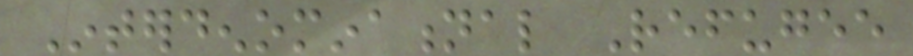Interdenominational Refugee
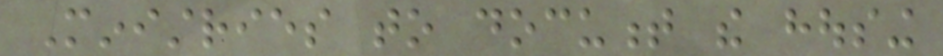Ministries to document the housing
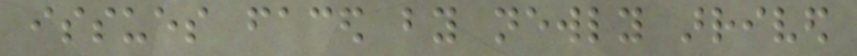issues faced by newly arrived
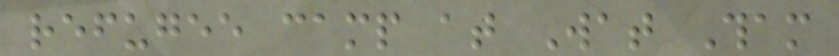refugee camp at Wat Tham
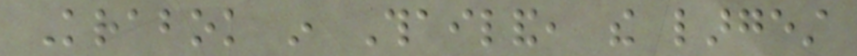Krabok in Thailand, the largest
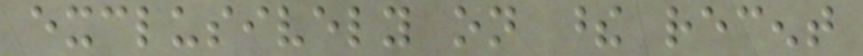exclusively on these recent
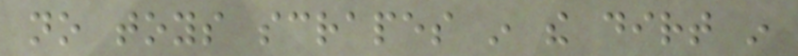no toys scrapes in the dirt in
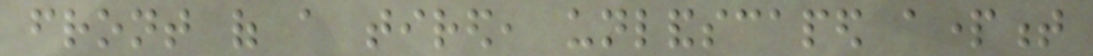front of a tired, unlandscaped apartment
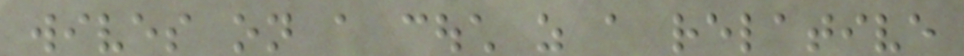wives on a couch as a relative
